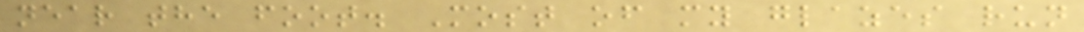near the foot. Most of my glazes run
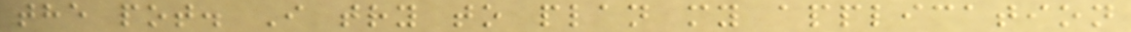the pot. I try to plan my application
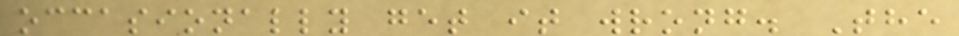occasionally get it wrong. The
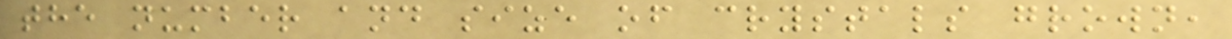the number and size of crystals grown,
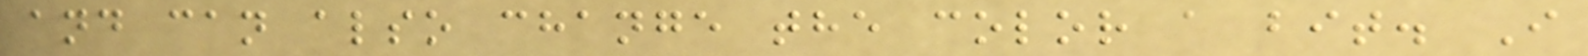and can also change the color a bit. I
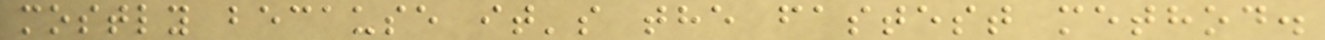mostly because it's the fastest method.
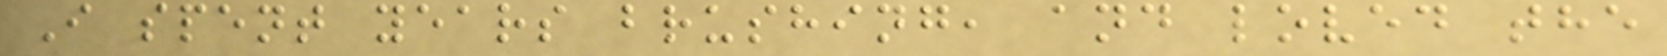I spent years brushing, and loved the
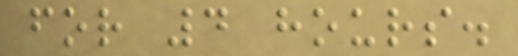for 4 hours.
